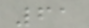61
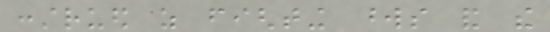construed as fighting words and the
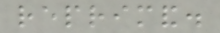reprimand.
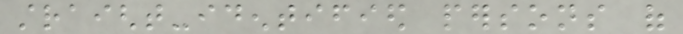straight-identified persons of
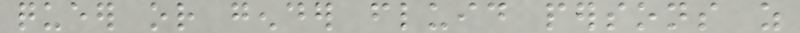queer or gender fluid persons as
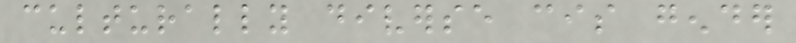culturally diverse cis gender
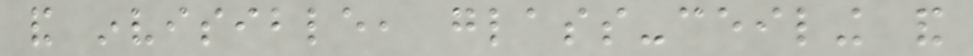and invisible, glass-ceiling and
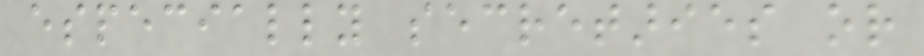especially secretaries or
